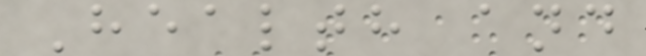Health and
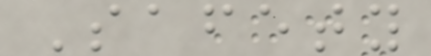Safety
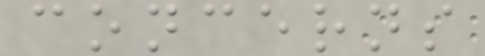concerns
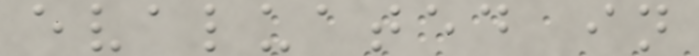evaluated in
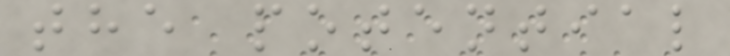the potential
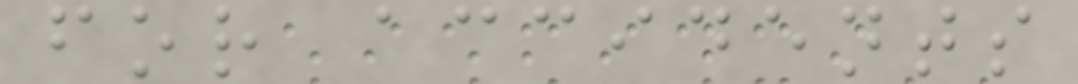for accidents
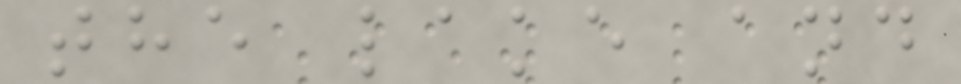the lake and
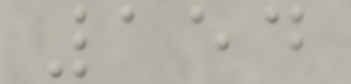154
